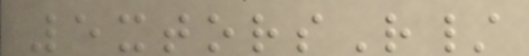5xtorsR/
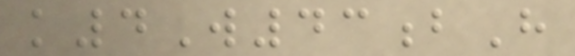k4W43bH
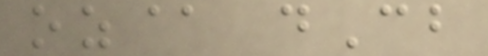oz@ dCb
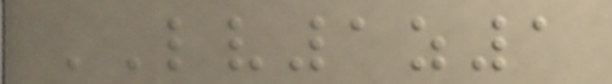LV1z1
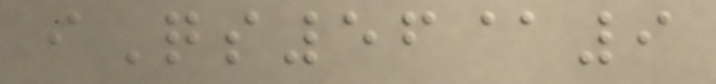iQs56@9
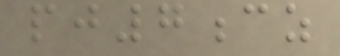pj7cz
